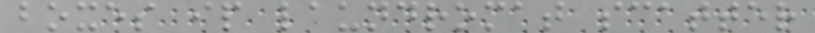boxes ip laundromat scatter
